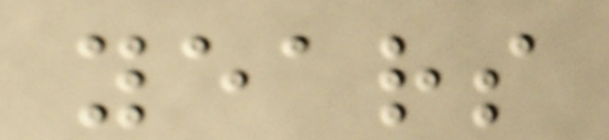years
